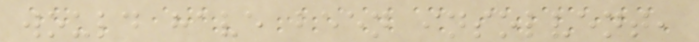would have been insolvent,
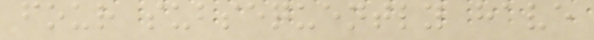four subsequently have
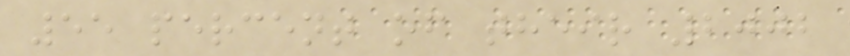55 percent of their 2002
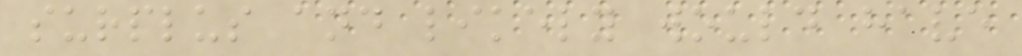surplus and likely would have
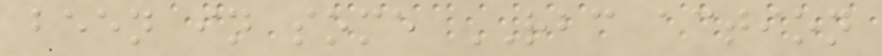been in some RBC action
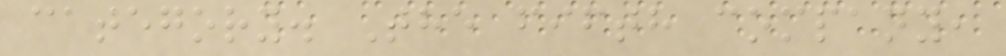category. The fifth company,
